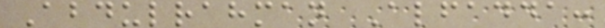Abdulrahman Alfadda:
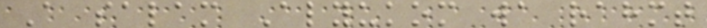A salam Alyukom wa rahmt
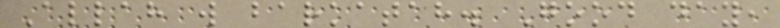Allah w barkatah. Good day,
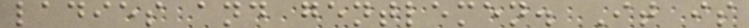ladies and gentlemen. It is
